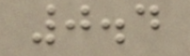0.4
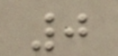0
